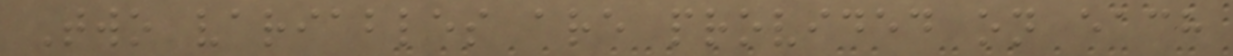Two variables are provided on each
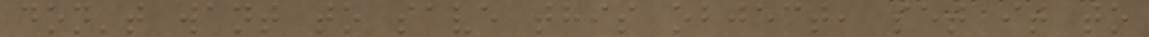don't want to save this object, set it to
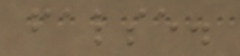false.
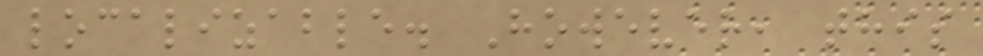localizable. However, this
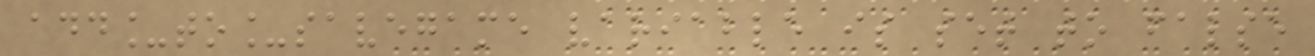add_to_savegame variable is set to false
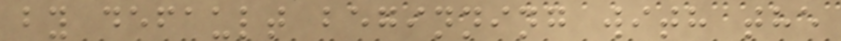by default beginning with the
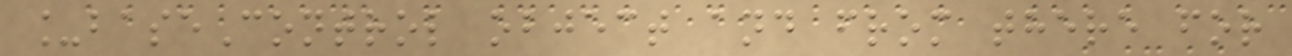_baseControl object and from there for
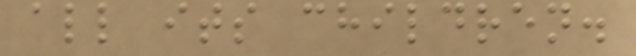all its children.
